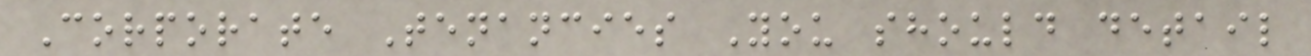Corporate Tenancies You should detail
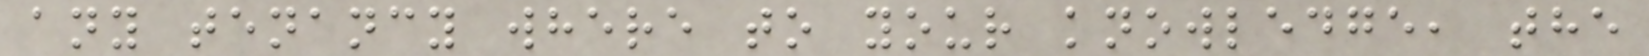any tenancy where to your knowledge, the
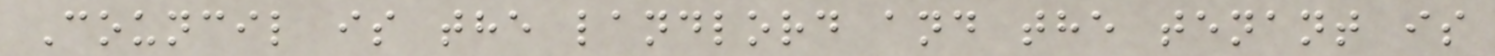Council is the landlord and the tenant is
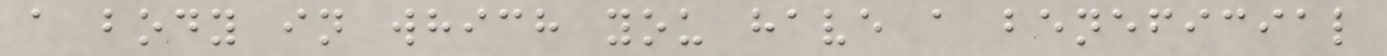a body in which you have a beneficial
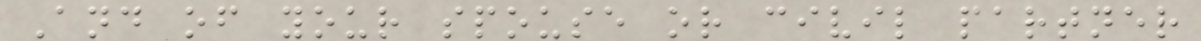And of your spouse or civil partner
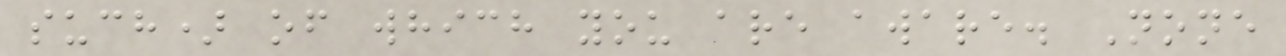such) of which you are aware. None
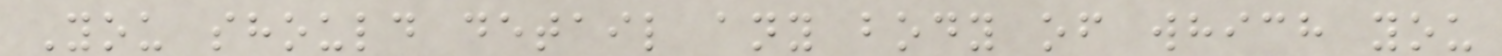You should detail any body of which you
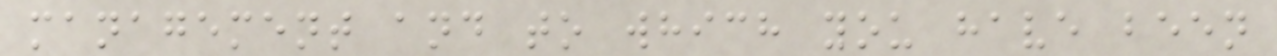management and to which you have been
